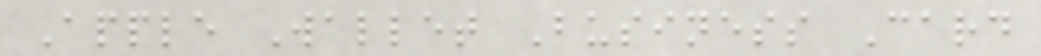Apple Wallet Business Card
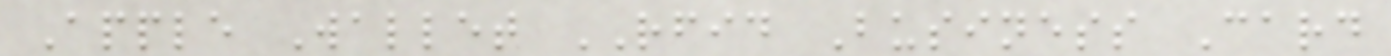Apple Wallet RFID Business Card
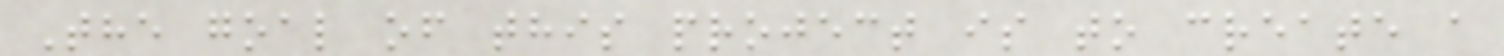The goal of this project is to create a
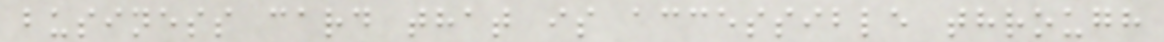business card that is accessible through
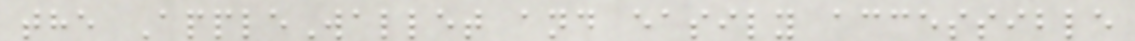the AppleWallet and easily accessible
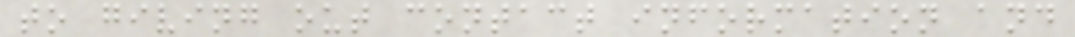to giving out contact information and
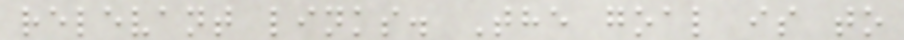relevant links. The goal is to
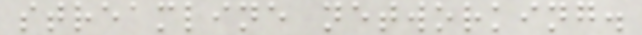streamline networking.
